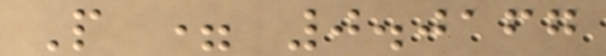P = 0.0167
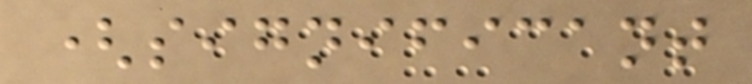(significant
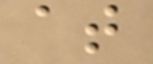at
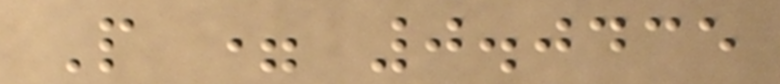P = 0.0435
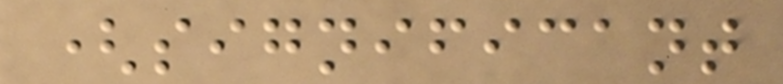(significant
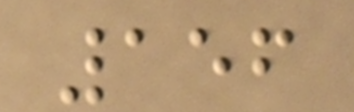156
